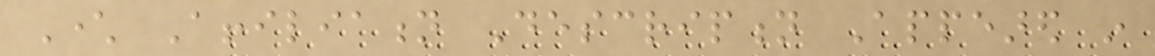Character Affiliation Description Appeared in
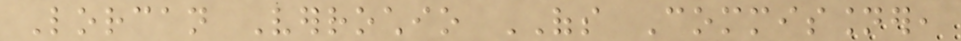Lorcan Verrochio OFS Commissioner,
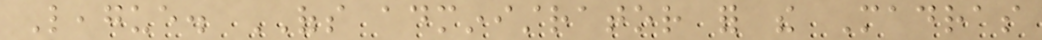League. OFS administrator for the Madras
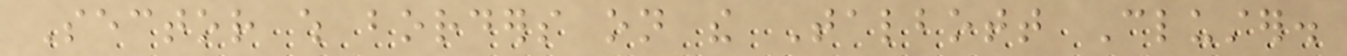Sector which borders on the Talbott Cluster.
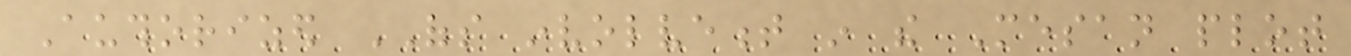Authorized OFS involvement in the Mesan plot
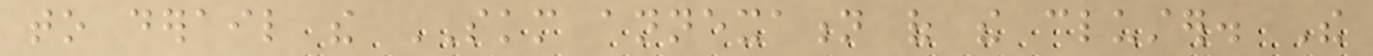to derail the SKM annexation of the cluster. The
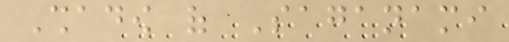Shadow of Saganami
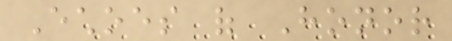Echoes of Honor
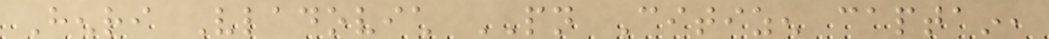Henri Vladovich PN Citizen captain,
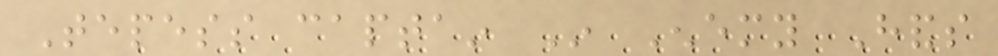Tepess captain In Enemy Hands
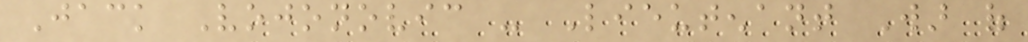Jack Vojonovic - Lieutenant War of
